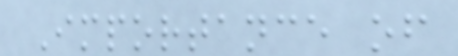Importance of
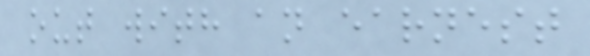out with an earnest
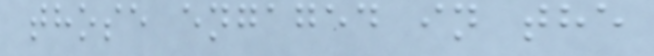those engaged in the
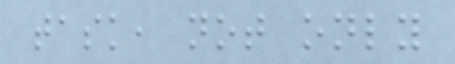task, not only
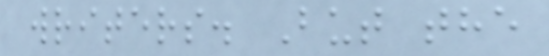writers. But the
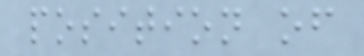position of
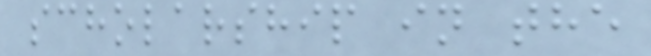scholarship in the
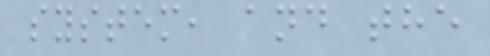system, and the
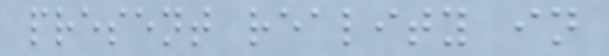present reality in
